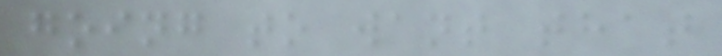going to want that
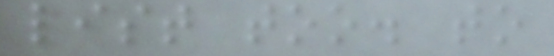list too. to
